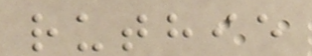ruthie
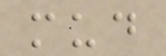mud
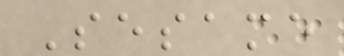Sesame
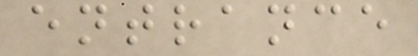entrance
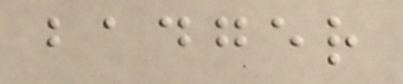badger
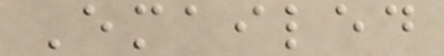Emailed
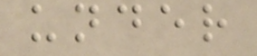under
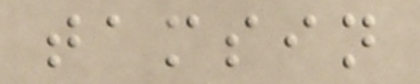tamsin
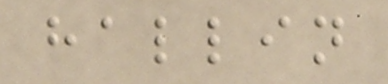hallin
